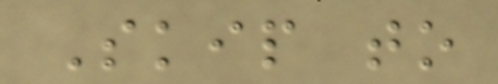Skip to
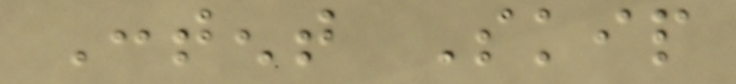Content Skip
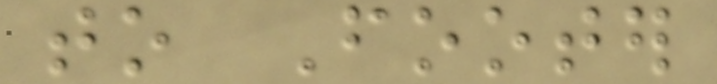to Footer
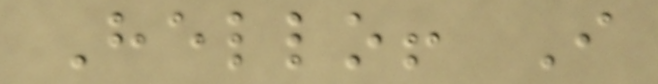Hello! I
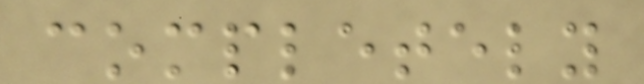completely
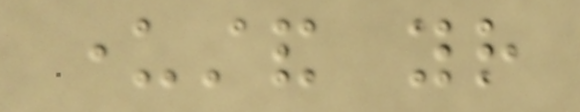understand your
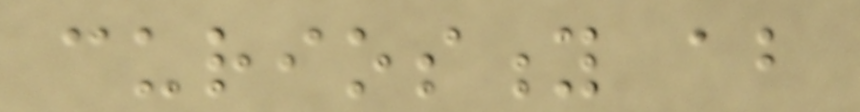curiosity about
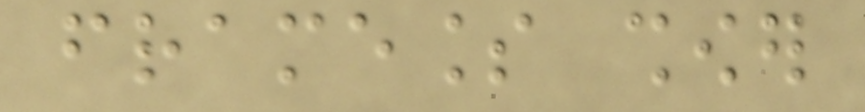frameless shower
